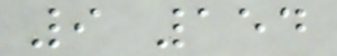9 154
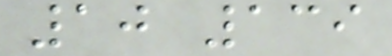10 139
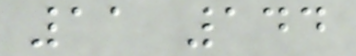11 144
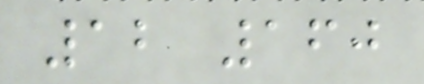12 160
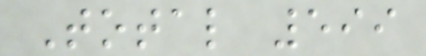Total 599
